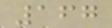167
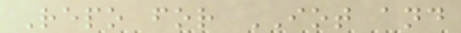Repo for IOT and
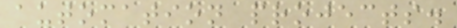automation projects.
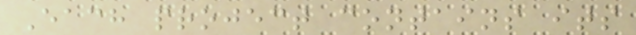Each project contains its
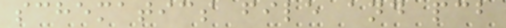schematics file and pcb
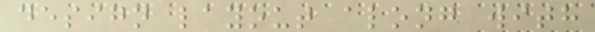design layout along with
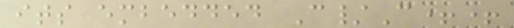its embedded C/C++
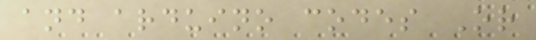and arduino codes Or
